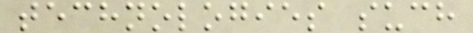technologies such
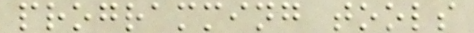programming tools
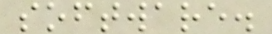software.
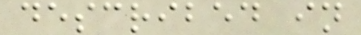described in
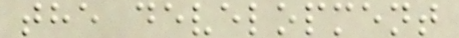the development
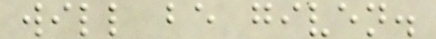will be given.
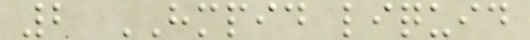2 HMPID liquid
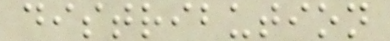distribution
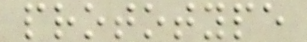prototype
